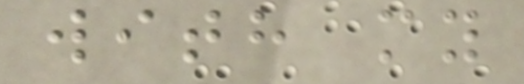with my
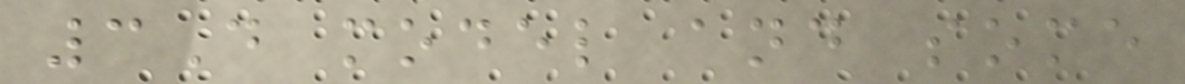3D model and some
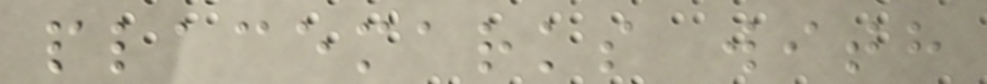placemarks with
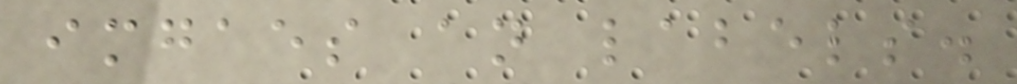imgaes an labels.
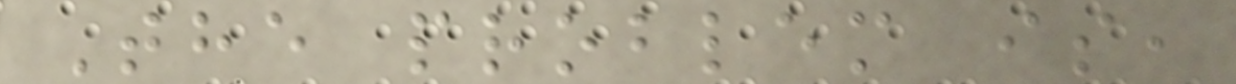The problem is,
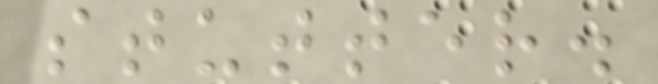stutter.
